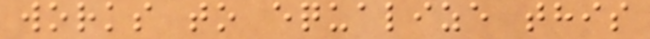works to equalize this
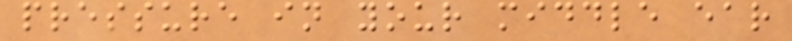pressure in your middle ear
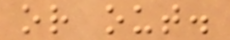or out.
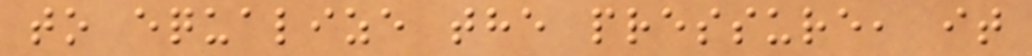to equalize the pressure, it
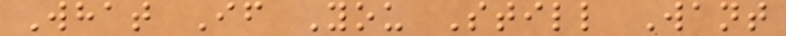What If You Still Want
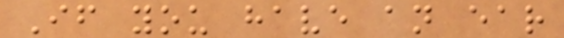If you have an ear
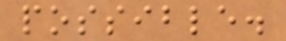possible.
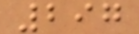297
